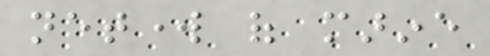network of marine
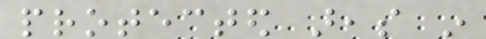protected areas in
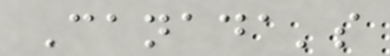Canada's
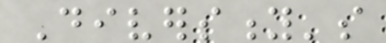Diversity's
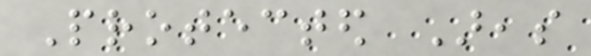Protected Areas
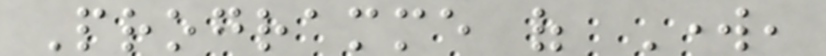Programme of Work,
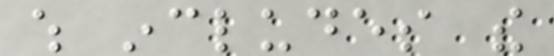which includes the
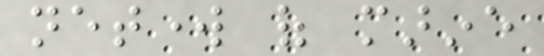network of marine
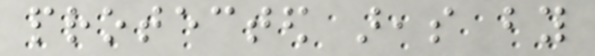protected areas by
